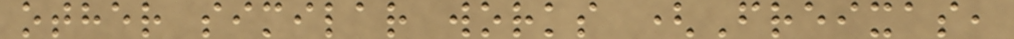other similar works (Freixas,
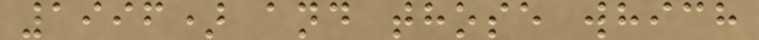1996) and those which
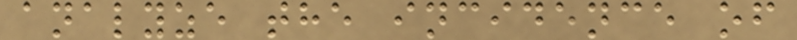analyze the incidence of
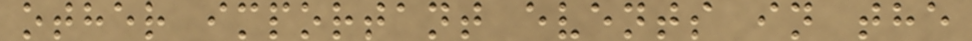other important events in the
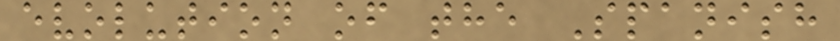evolution of the Spanish
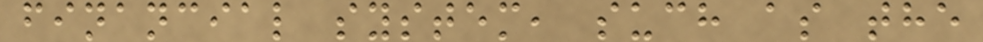financial system, such as the
